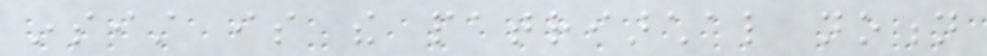insist is the patriarchal notion
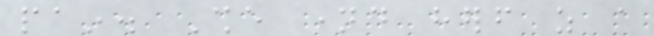pain. She named herself as a
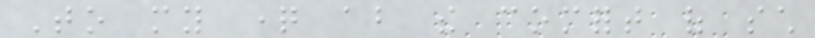To my question about the comfort of such
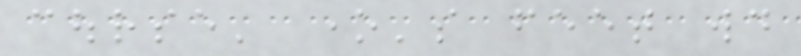course' one's feet would
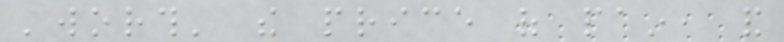'worth' the price of pain, and
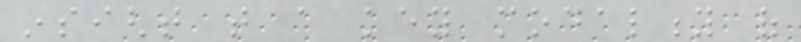insight that a key modality of
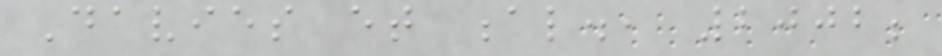Davies et al., 2002;
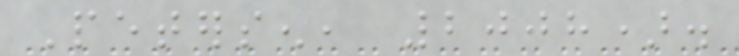Petersen, 2008).
